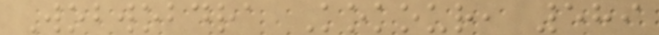Wobwobdra Kokour, 589
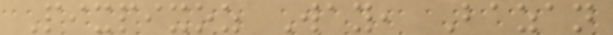Pixpixoz Way, Bazan
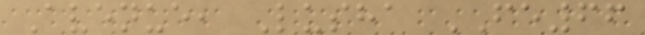Avenue, Lusha FE66
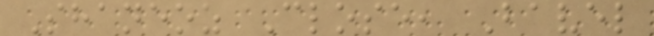Shaneoz Close, Bavel
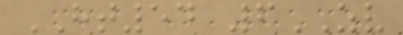HT54 6ZV
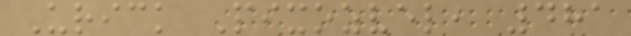Urick Pixozvel, 481
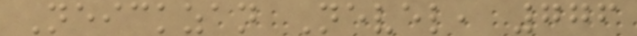Neickzan Nevel, 776
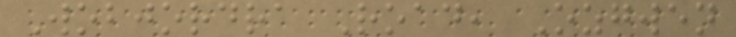Wobjordra Road, Ozgwen
